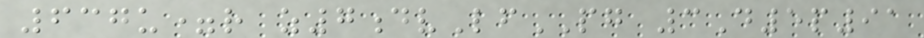637u=r z7dvLfPG 3D5p91
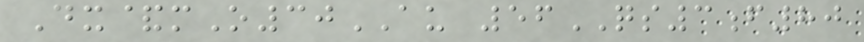Dx&mO30AU 56QS3f80
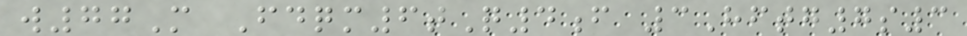w77M Fdqm6tQ4f 3Hftg7s3
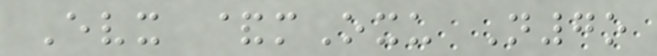Evx &mOxu N7o
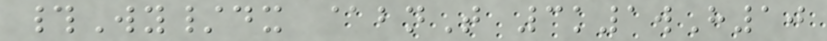#Wy/dx @bnT 3k1wH10
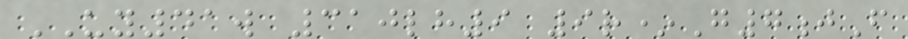UY41w 310lh9 9r*G7jF
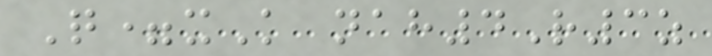Q=xK nah4R3z
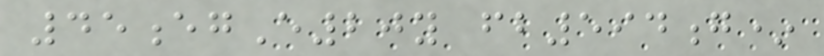45egE20y fb594g*
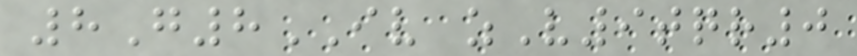8G8IV zV9tqr0
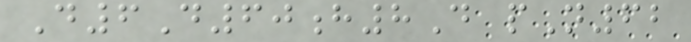D6D60h8D pN62
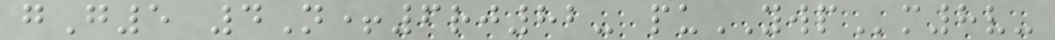gG5 4N+6rj82- puYWPm8v-
